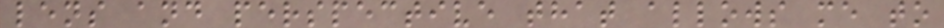lens and perspective that allows me to
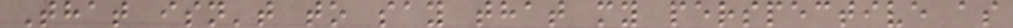That isn't to say that my perspective as
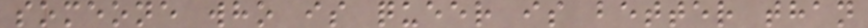someone who is queer is better than
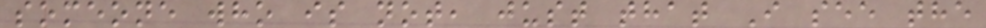someone who is not, just that I see the
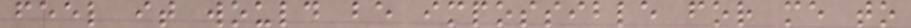feel it would be impossible for me to
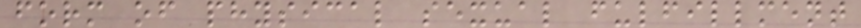form of physical sexual fulfillment
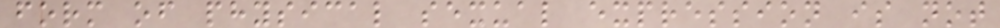form of physical sexual expression is not
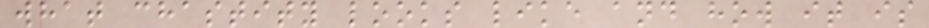what chastity looks like and how it is
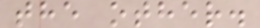the other.
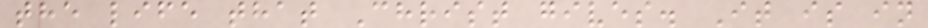the life that Christ gives. It is in
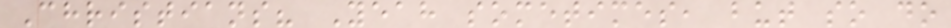Christians? Yeah sometimes, but so do
